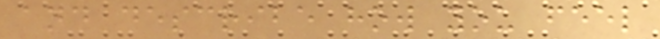and describe how you feel
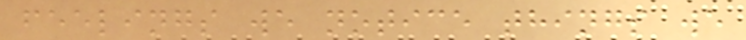feelings we notice things we
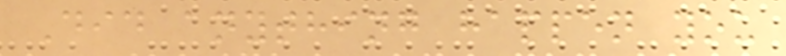Did anything happen you
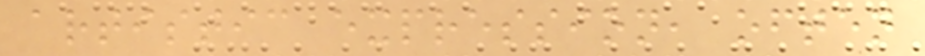artistic expression, often
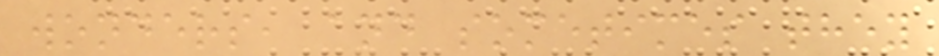wonders, and sometimes they
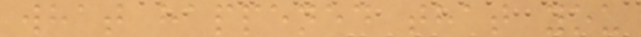what happened that you
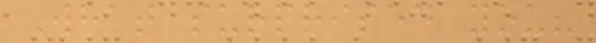What surprised you?
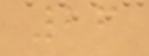26
